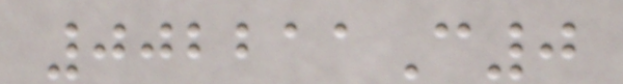002211C0
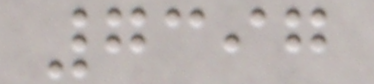7397
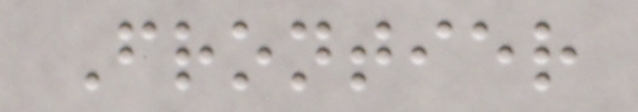Frontier
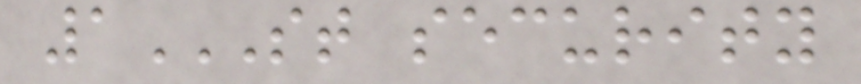1ST SECURITY
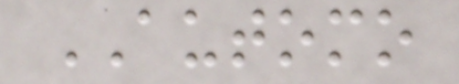AUTOMO
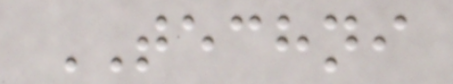TECHNI
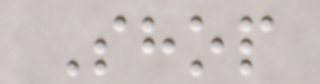Shop
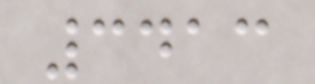3413
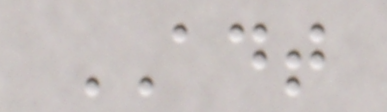ADT
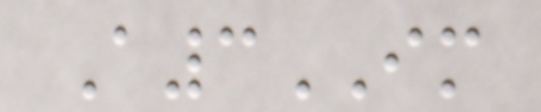A3IM
